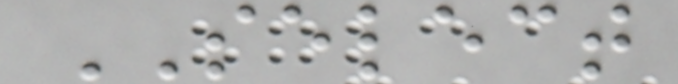SELECT
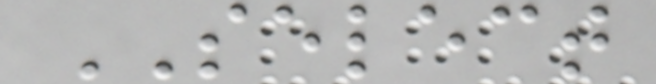SELECT
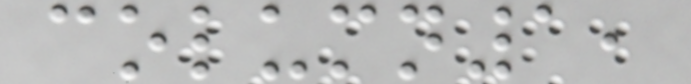column1,
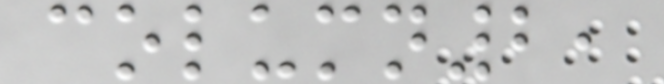column2,
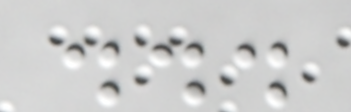...
